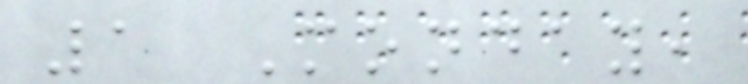1 Monday,
